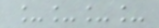____
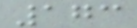173
